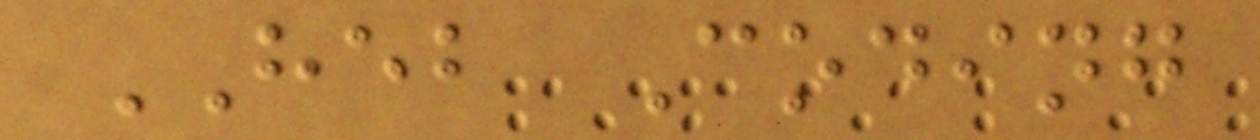HEB Coding
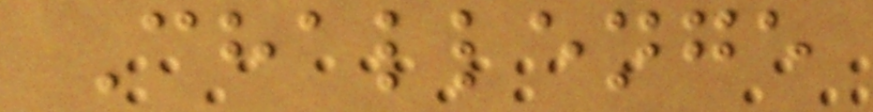Challenge
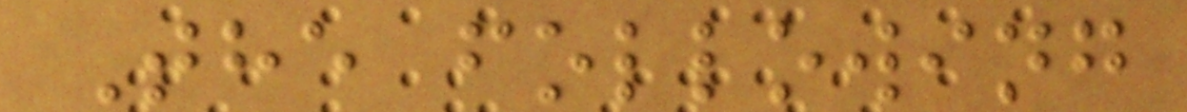The following
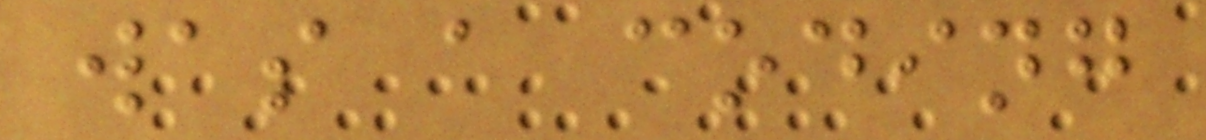was a coding
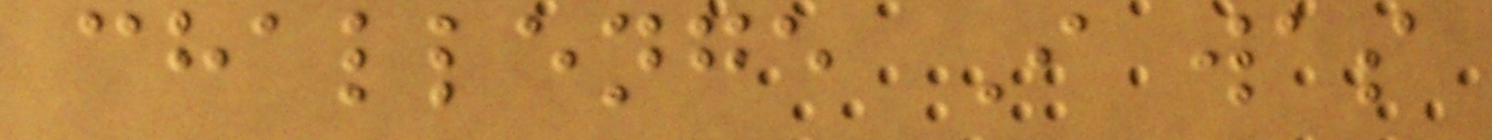challenge I was
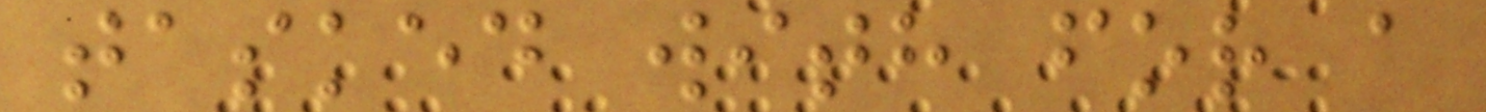tasked with for a
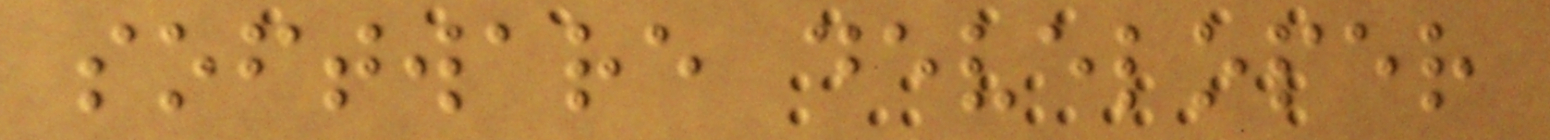software developer
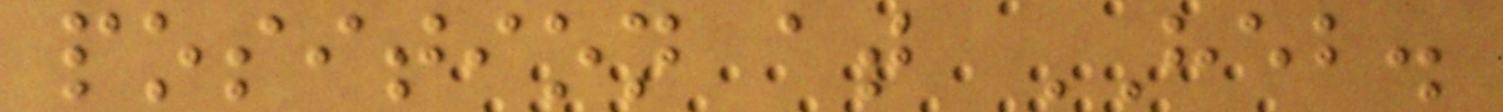position at HEB.
